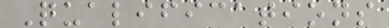Qualifications
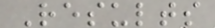Results
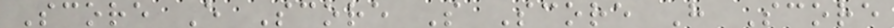Score E Score S Score H Score
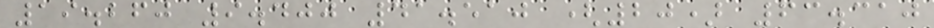19.260 9.400 41.510 (20) 63.310
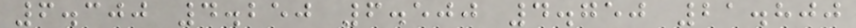6.300 4.250 6.500 4.750 21.800
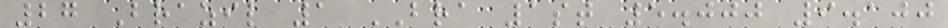27 Brazil 1 BRA 1st 5.000 9.100
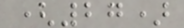(27)
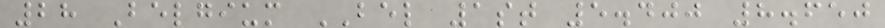28 Belgium BEL 1st 5.400 8.650
